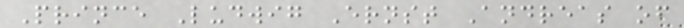Prince Ludwig Ernst Andreas of
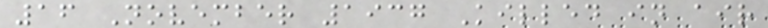16 November 1937 Killed in air
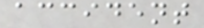accident
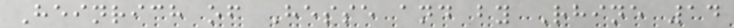Heinrich of Hesse and by Rhine 14
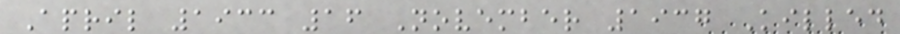April 1933 16 November 1937 Killed
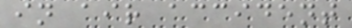in air accident
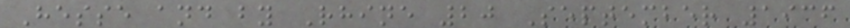Hesse and by Rhine 20 September 1936
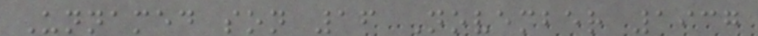Unnamed son 16 November 1937
